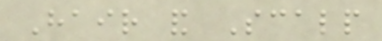Hair and Scalp
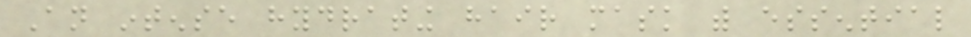An intense hydrating hair mask with essential
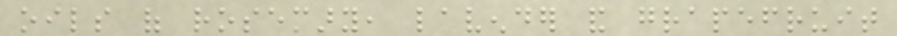oils of rosemary, lavender and grapefruit
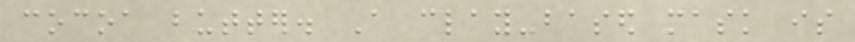cocoa butter. A clay-based mask is
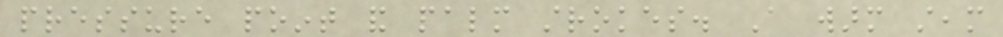pressure point and palm strokes. A warm steam
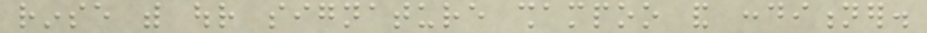rinse with our signature shampoo and conditioner.
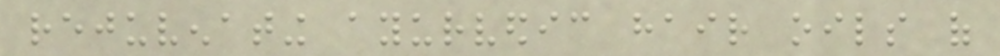rejuvenating ayurvedic hair oils of
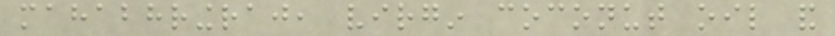mahabhringraj, virgin coconut oil and
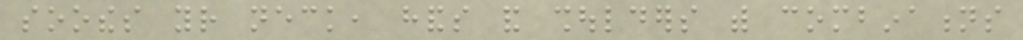soothes your neck, hands and shoulders with combinations
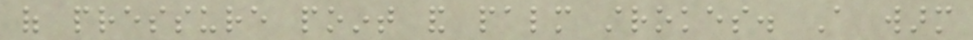of pressure point and palm strokes. A warm
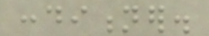conditioner.
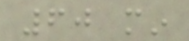60 min
